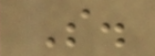S.
